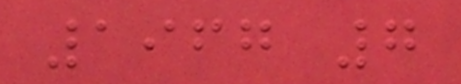1967 7
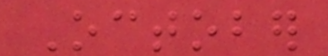October
